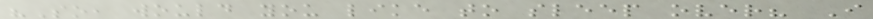"So, would you like to sleep over? I
